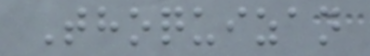Thoquizan
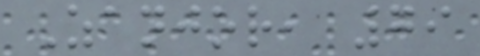Zanjor, 79
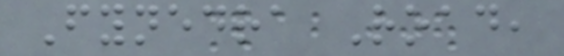Fynedra Road,
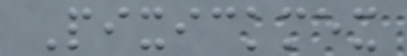Pixickmex
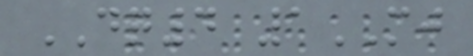DQ4 1MJ
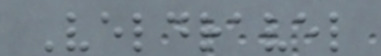Veldravel
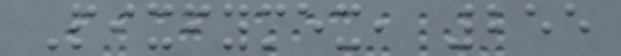Pixfymex, 255
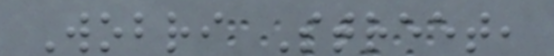Wobri Street,
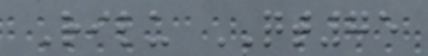Rilu QT75
